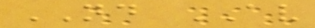ND AV
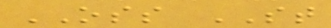OSS ST
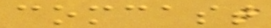comcast
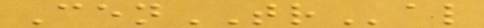CenTRal
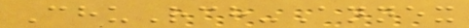ChuRch-Annex
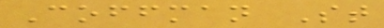Coffman St
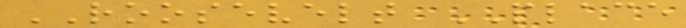ROOSEVELT PLACE
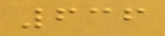636
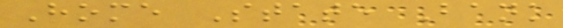Home State Bank
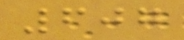607
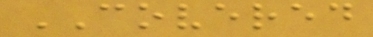COVERED
